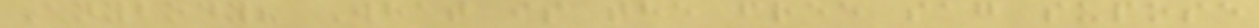Anybody? What is the free sag supose
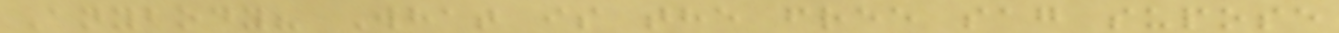Anybody? What is the free sag supose
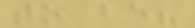to be?
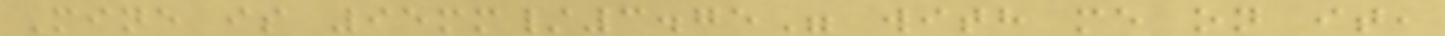Mine is 95mm/3.75" with me on it,
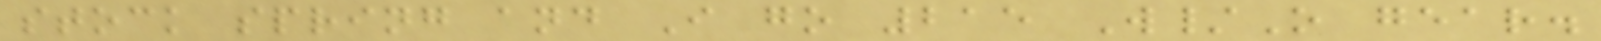stock spring and I go 215 W/O gear.
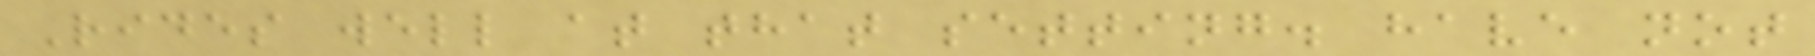Rides well at that setting. have not
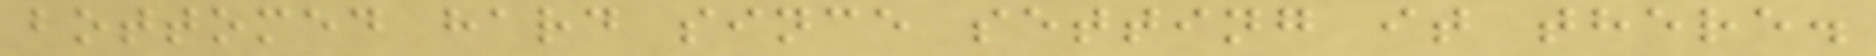bottomed hard since setting it there.
